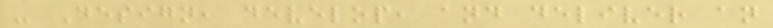- Design, develop, and deliver an
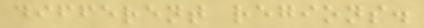different regions.
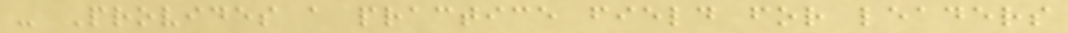- Provides a practice field for leaders
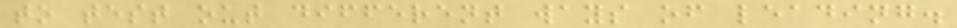to test out different ways of leading.
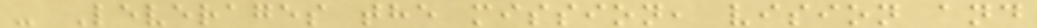- Leverages the mission, vision and
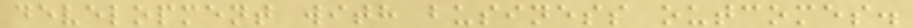development with business outcomes.
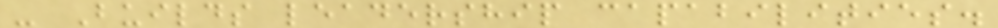- Builds leadership capabilities.
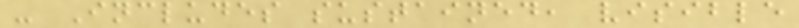- Includes sustained, visible
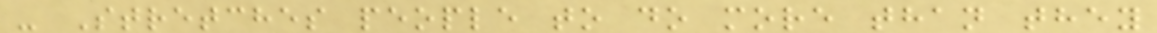- Stretches people to do more than they
